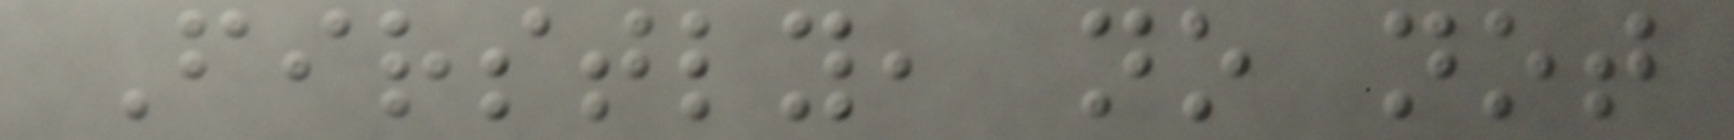Firstly, no not
